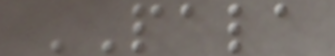PALA
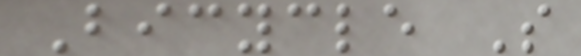Bicycle S
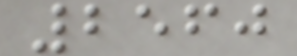2560
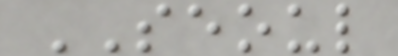SEOUL
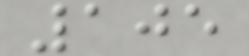105
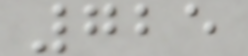725
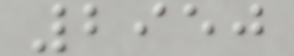2950
